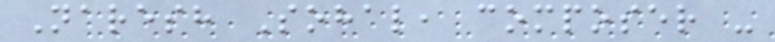Naresh Sohal, composer -
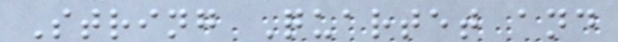String Quartet and
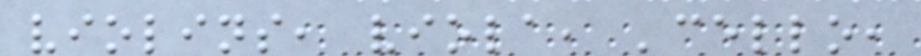violins, viola, 'cello,
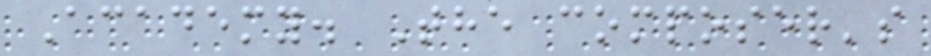Academy. The composer's
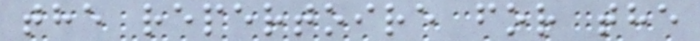the repertoire for the
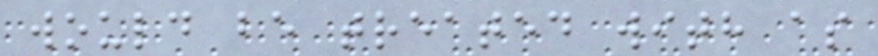would be treated with as
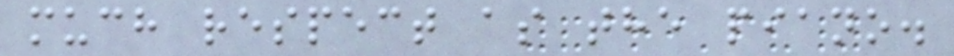much respect as the piano.
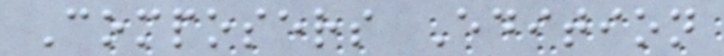Composers Edition
